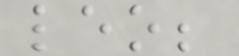leo;
